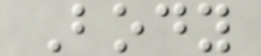Body
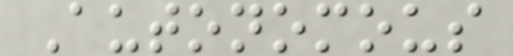Autonomous
